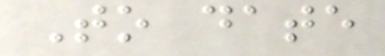To date
